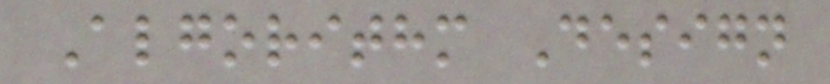Algorithm Design
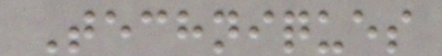Techniques
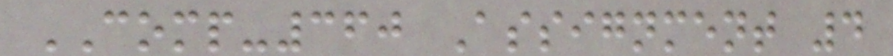COMP-360 Assignment 4
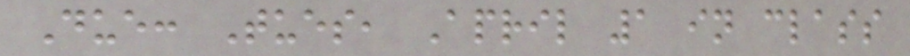Due: Tues, April 1 in class
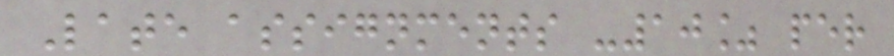Late assignments -10% per
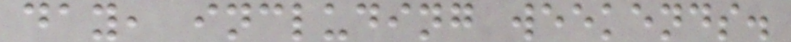day, including weekends.
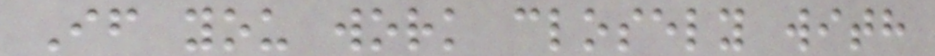If you work closely with
